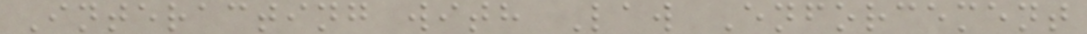Interacting with Law Enforcement
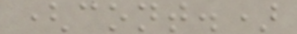(cont.)
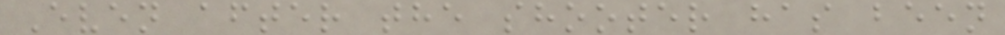Even after the shooter has been
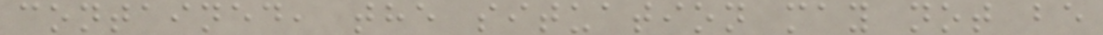contained, the situation may not be
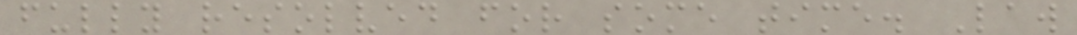fully resolved for some time. Law
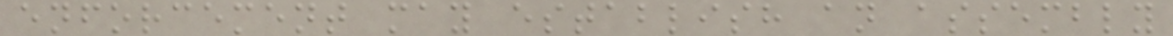enforcement may establish an assembly
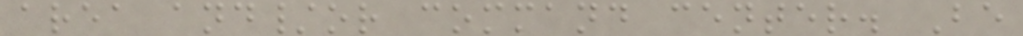area and/or command center. Be
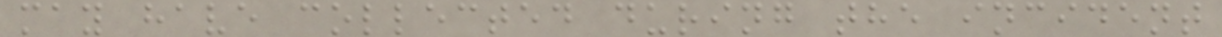may have collected during the incident
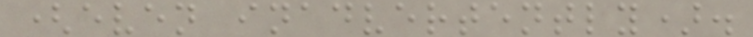(even inadvertently).
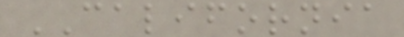CALIFORNIA
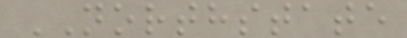NORTHSTATE
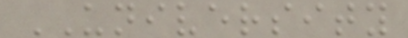UNIVERSITY
